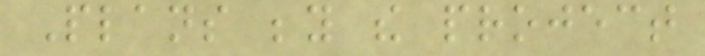Plans beyond the project
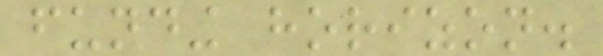funding horizon.
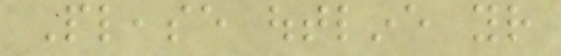Please outline your
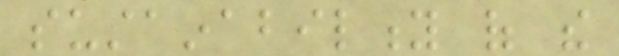sustainability of the
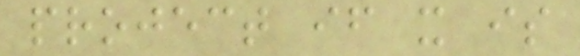project if it is
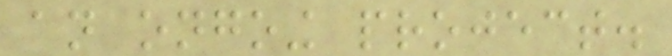an ongoing project.
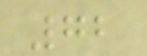72
